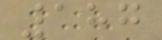187
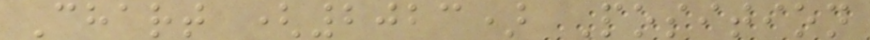Chart (2023) Position
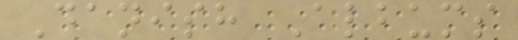Danish Albums
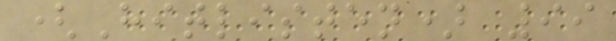(Hitlisten) 99
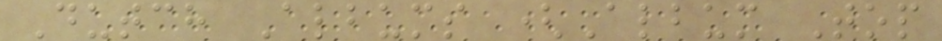Dutch Albums (Album Top
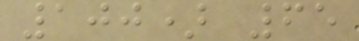100) 65
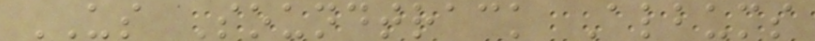US Soundtrack Albums
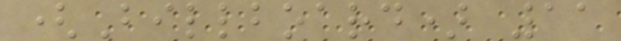(Billboard) 11
